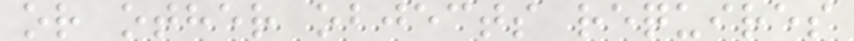or other objects requires
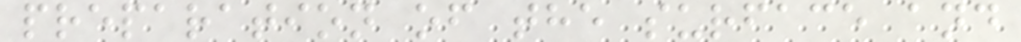preparation of the surface and
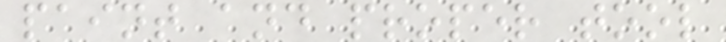paint and proper tool
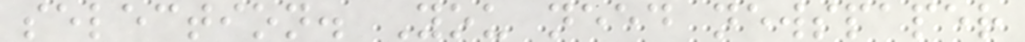selection. You need newspaper
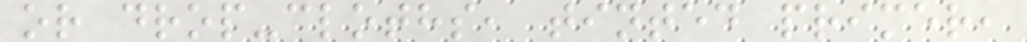or drop-cloths, tinted primer,
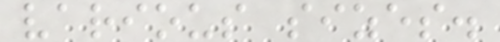various sizes.
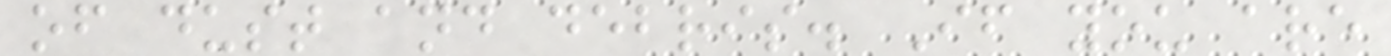of dust and debris. If you are
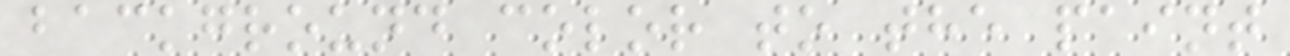background color to the paint
